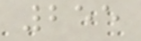255
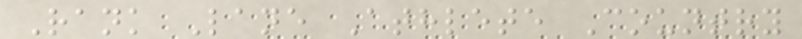Rank Lane Athlete Country
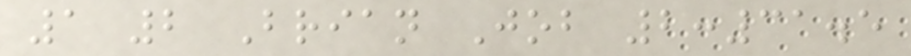1 2 Brian Job 2:31.5
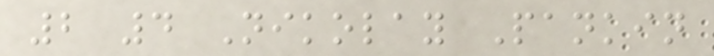2 4 Nikolay Pankin
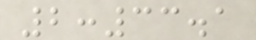2:33.1
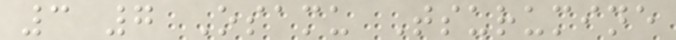3 7 Osamu Tsurumine
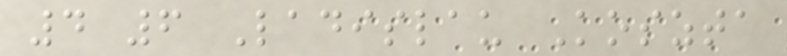4 6 Ladislau Koszta
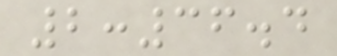2:36.4
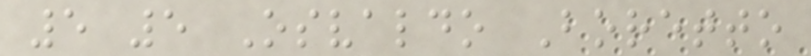5 5 Osvaldo Boretto
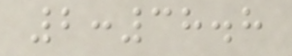2:38.8
